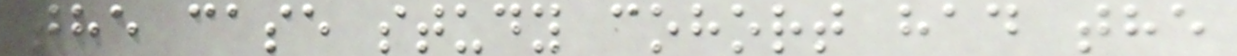the case study cohort had the
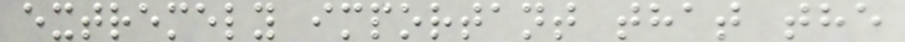extremely important that the
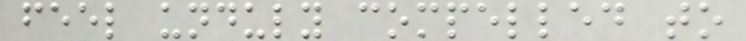feel unduly compelled to
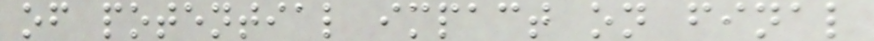of potential impact on final
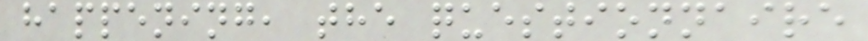happening, the questionnaire
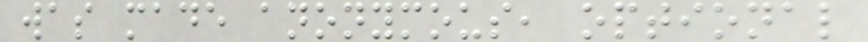was made anonymous, optional
